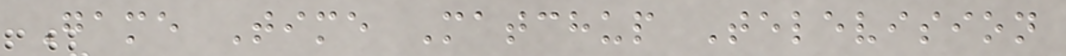Game Time Matchup Television
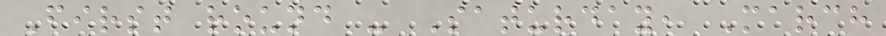First round - Saturday, March
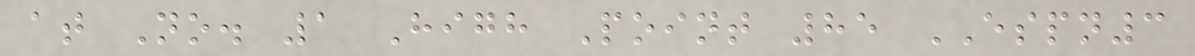at No. 1 High Point 85 ESPN3
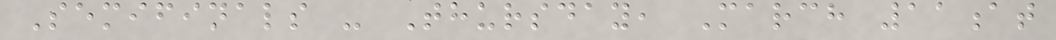Semifinals - Thursday, March 11at
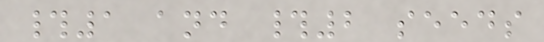#1 and #2 seeds
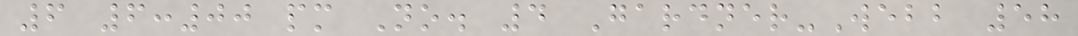6 6:00 pm No. 4 Gardner-Webb 58
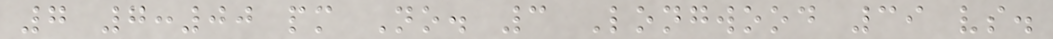7 7:00 pm No. 3 Longwood 39 vs.
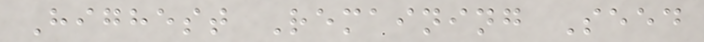Highest Remaining Seed
